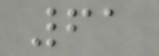61
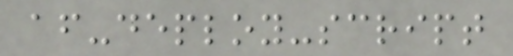af-deploy-script
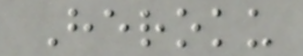Heroku
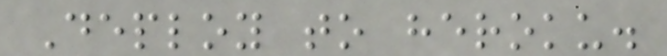Deploy to heroku.
